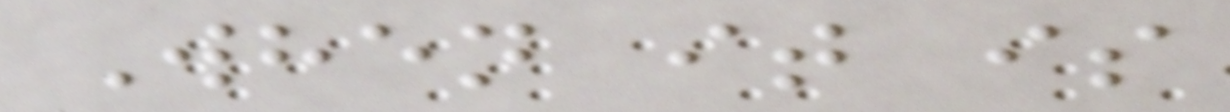When it is
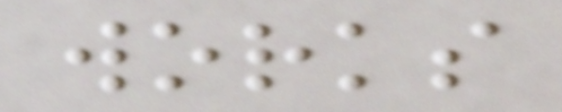works
